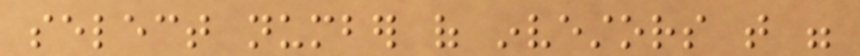select number of investors that were
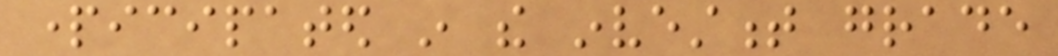participated in the investment grade
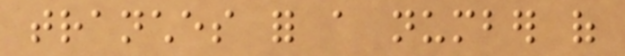tranches for a number of
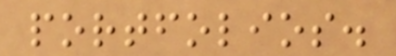portfolios.
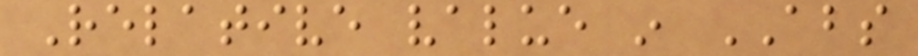Relative value in ABS
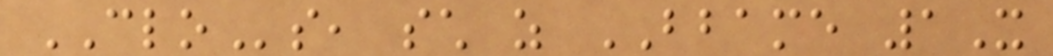CLOs, such as BBAME 1X
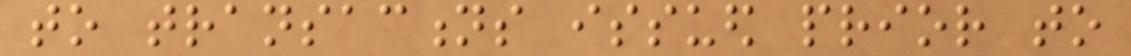to transactions issued prior to
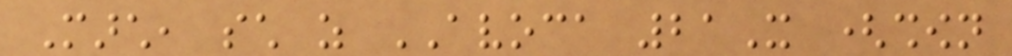March, such as AVOCA 21X (shown
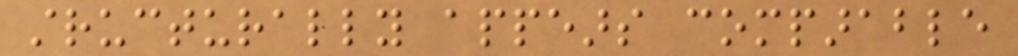structurally appears comparable
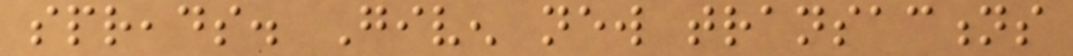spreads. Given new transactions
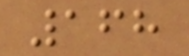168
